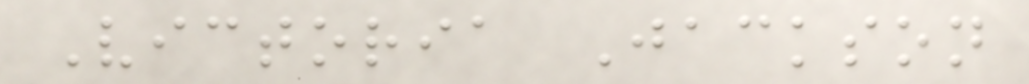Victoria Jackson
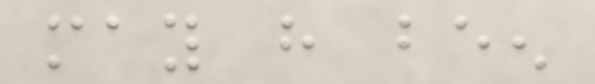may have been
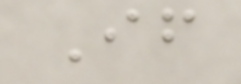If
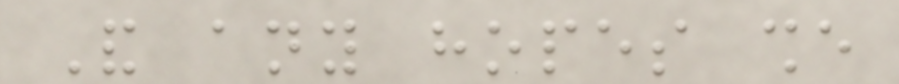And any hopes she
